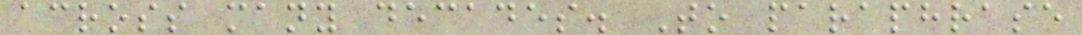across many decades. To paraphrase
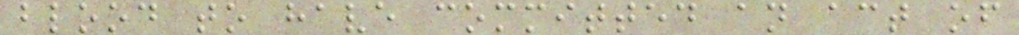blood to have committed an act of
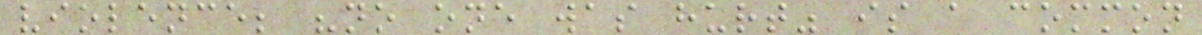violence; "no one was hurt" is a common
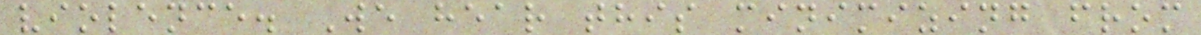violence. We hear this minimizing from
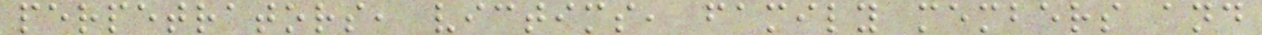perpetrators, victims, family members and
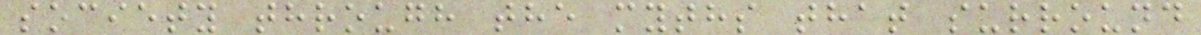society through the myths that surround
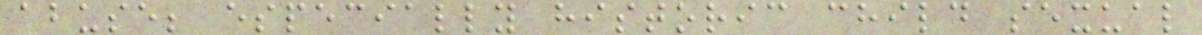abuse; especially historic child sexual
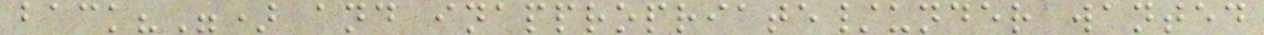back?") and inappropriate/under wanted
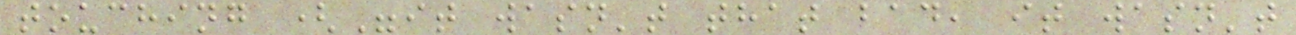touching ("it wasn't that bad, it wasn't
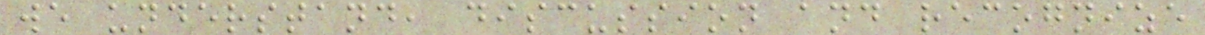we understand, discussion and recognize
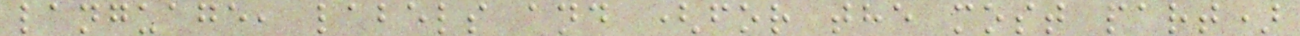language, labels and (for the most part)
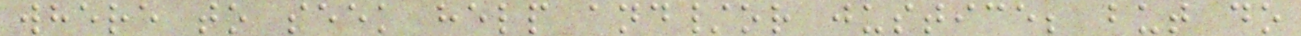where to seek help and/or justice; but do
